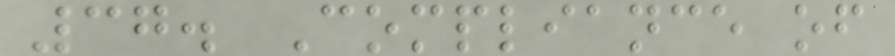37. Compliance of
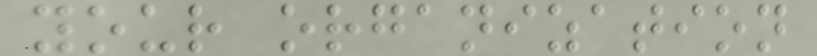your organization
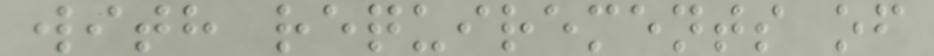with requirements of
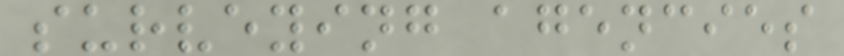surveying agencies
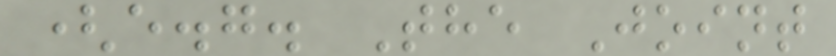(e.g. The Joint
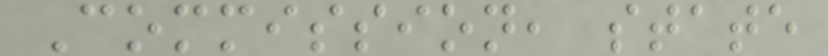Commission, state
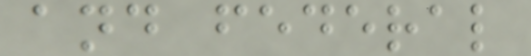and federal
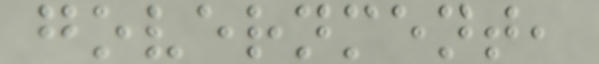government,
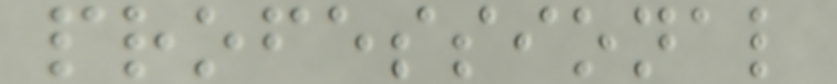professional
